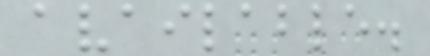available.
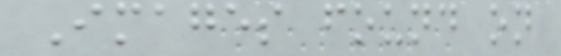Images found on
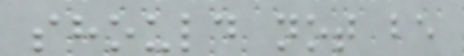should not be
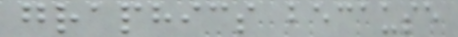graphics because
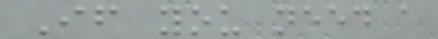If you need a
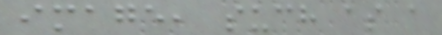image, such as a
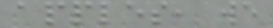apples, we
